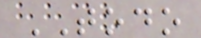TODO
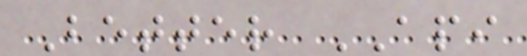Better API
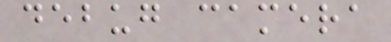debug camera
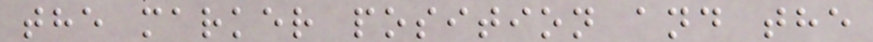the marker position and the
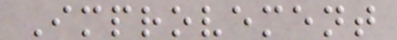Improvement
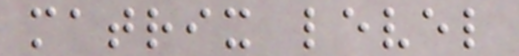matrix level
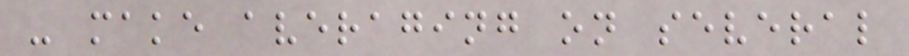- make averaging on several
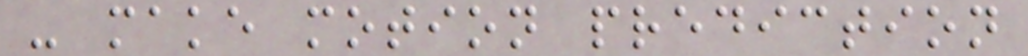- make motion prediction
